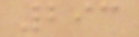293
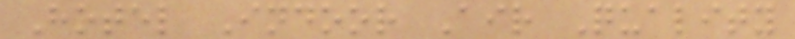Hotel Indoor Air Quality
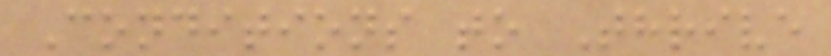Conditions to Thrive
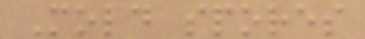Mold spores
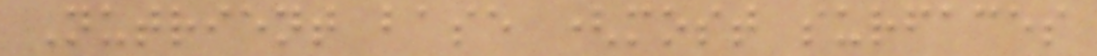Nutrient base (most surfaces
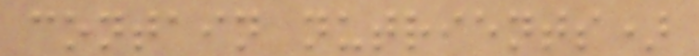contain nutrients)
